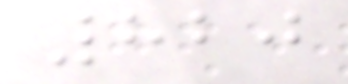820
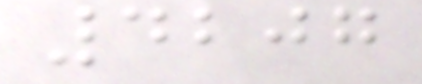4207
